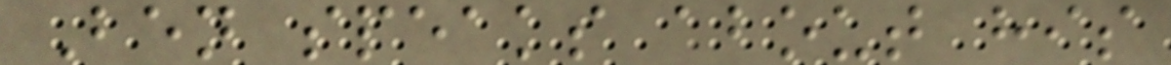Ben speaks about his
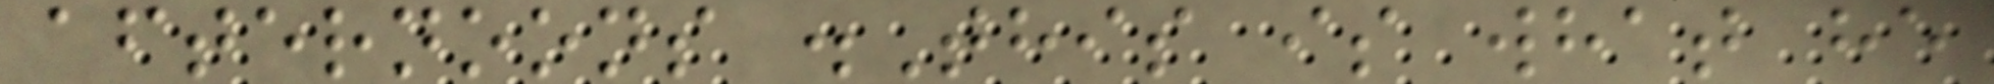afternoons .This is what he
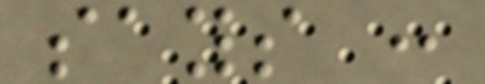says :
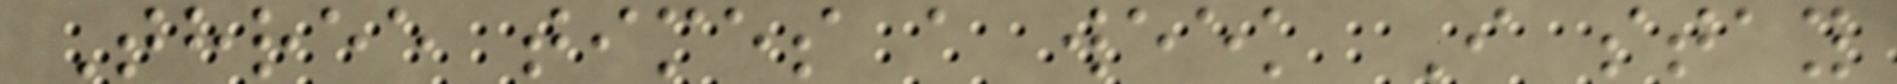Three times a week I stay
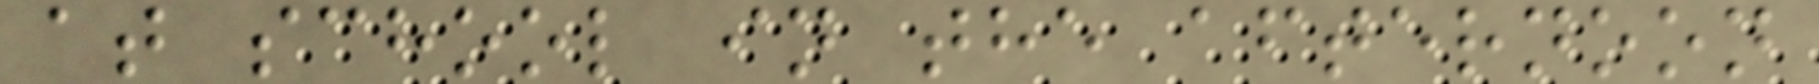at school in the afternoon
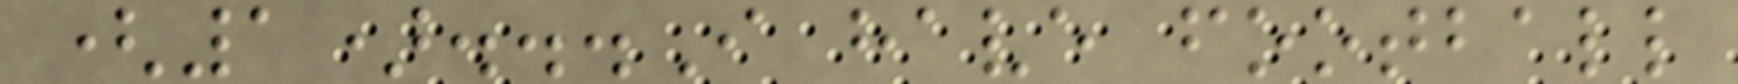(1)...I have football
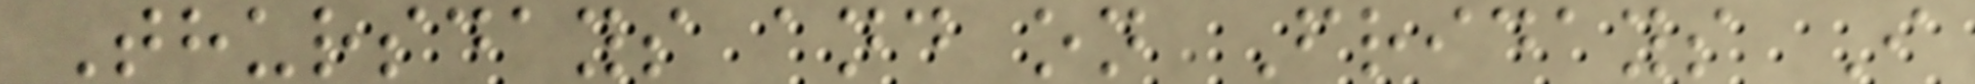Thursdays and on Fridays I
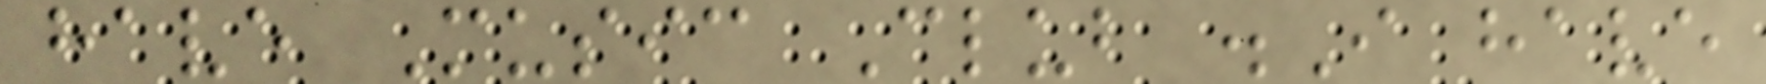have Music Club .I have
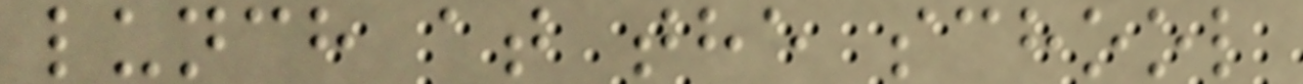lunch at the school
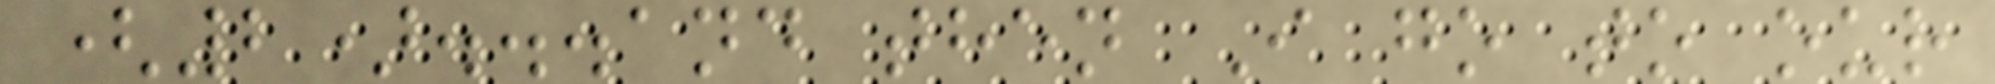(2)...and then I go to our
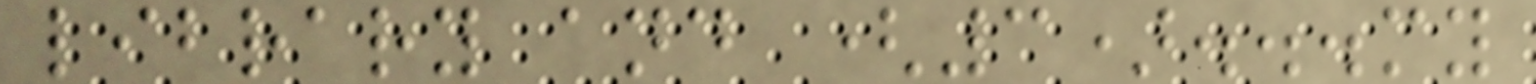library and (3)...my
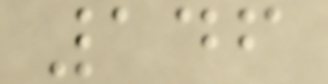146
